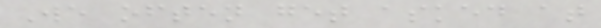We often get asked at
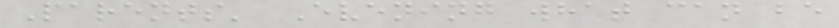Parents' Evening what can be
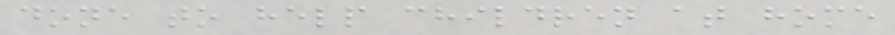done to help children at home
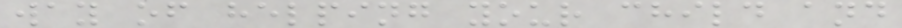way of helping your child and
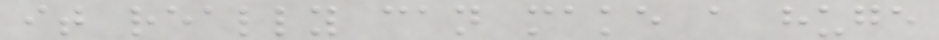it really can make a huge
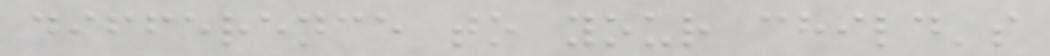difference to your child's
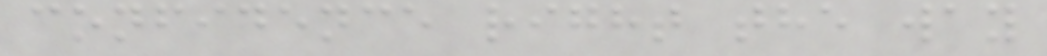confidence right the way
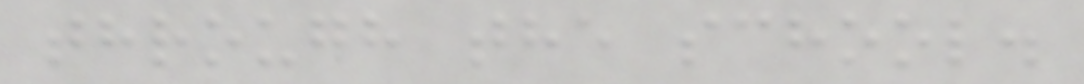through the school.
